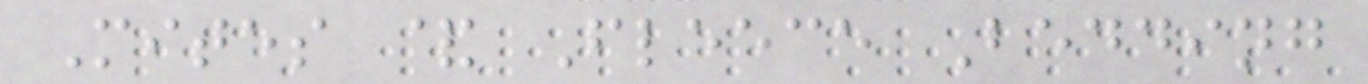Mites & Fleece Bedding
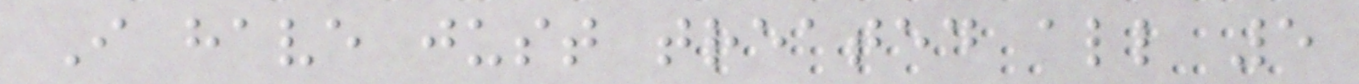I have just treated all 5
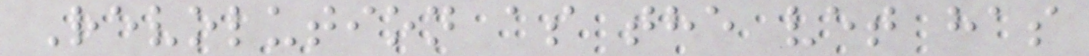Revolution as the vet has
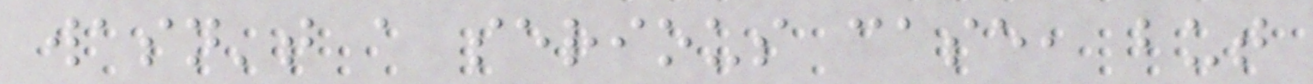wasn't a serious case, but
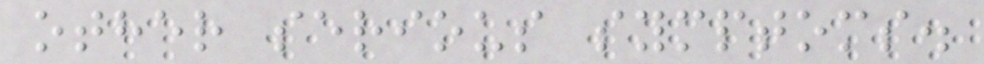other serious symptoms.
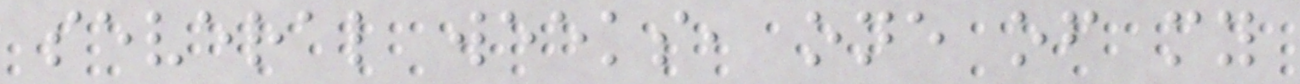several weeks, one of my
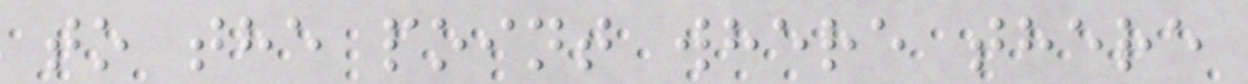to the point where there
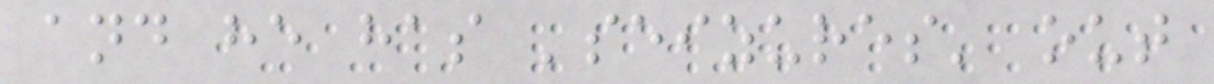and he has 'seizures' out
